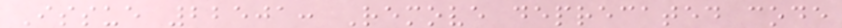Issue 22501: Remove deprecated code
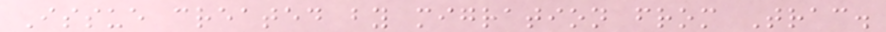Issue created by migration from Trac.
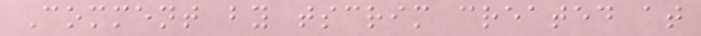Comment by tscrim created at
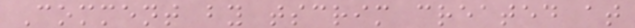Comment by tscrim created at
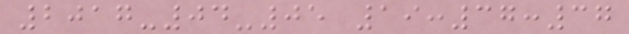2017-04-05 19:37:37
